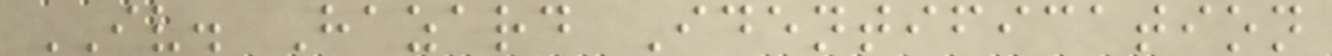IV. Hazard Identification
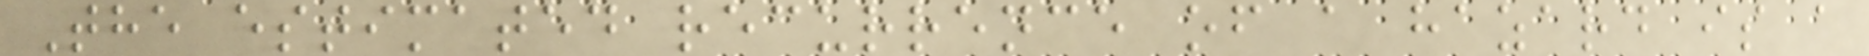The estimated recurrence of a hazard is a
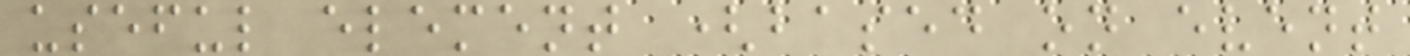useful element (based on event
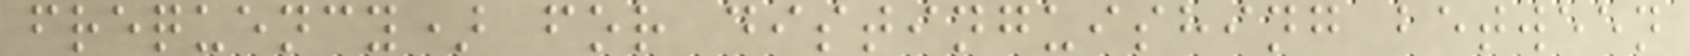frequency) for distinguishing between
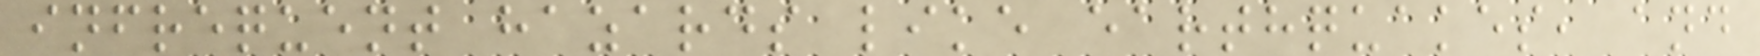infrequent hazards like earthquakes, and
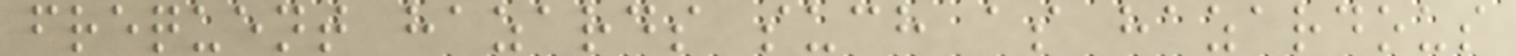frequent hazards such as hazardous
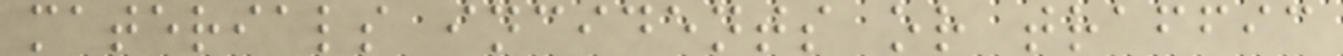materials incidents or traffic
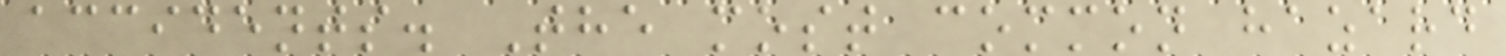accidents. The most common hazard
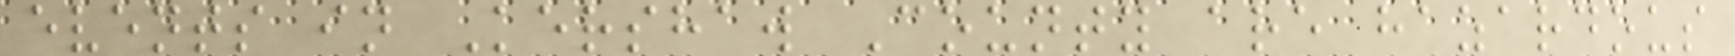events in Kershaw County are hazardous
